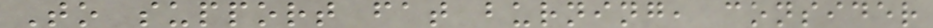To support fat burning, consider
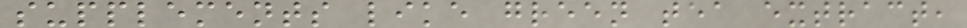supplements like green tea extract,
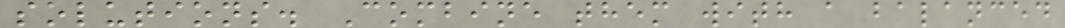solutions. Combine them with a balanced
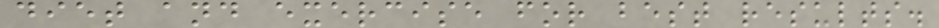diet and exercise for best results.
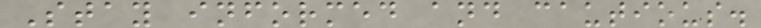Stay informed and cautious.
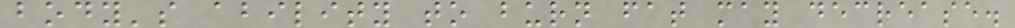body's ability to burn fat may decrease.
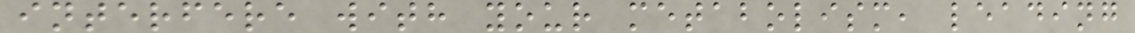interfere with your metabolism, leading
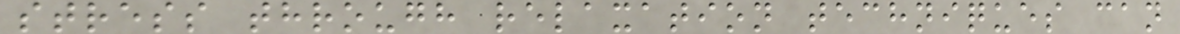stress through relaxation techniques can
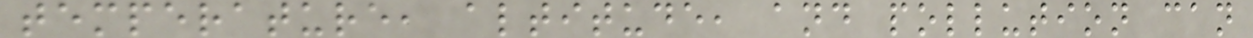temperature, altitude, and pollution can
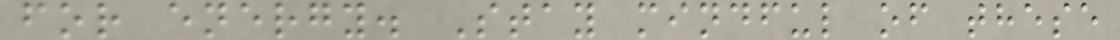for energy. Stay mindful of these
